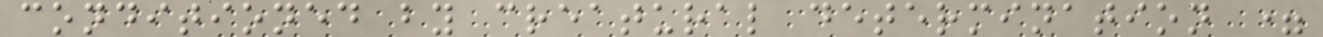conditioned by creatural determination =
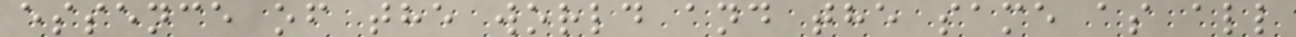essence of the world and the same as all
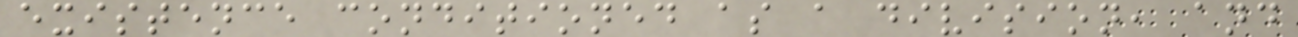existence conditioned as a division, and
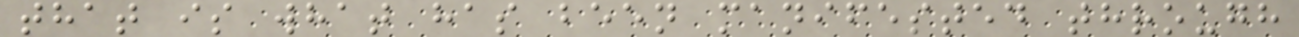that is what has been manifested through
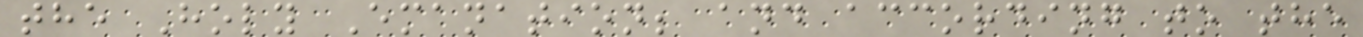the Holy Emanation; and according to the
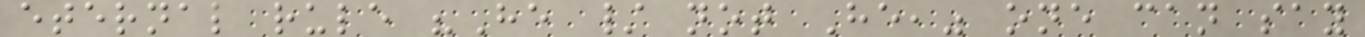eternal rule "He / not He," one can say
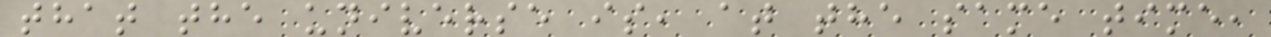that the universe is, at the same time,
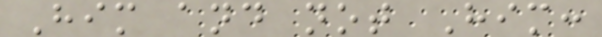Him and not Him:
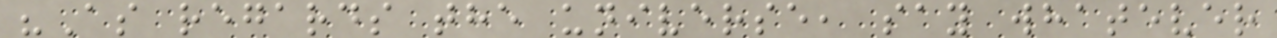"As regards the universe, say whatever
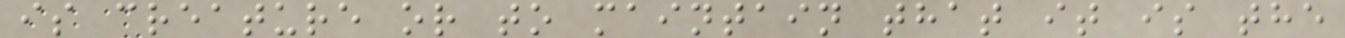is creature or to maintain that it is the
